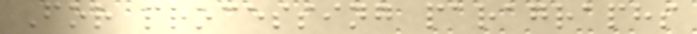For processing paragraphs
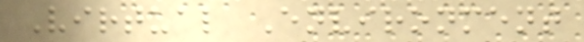Virtual Environment
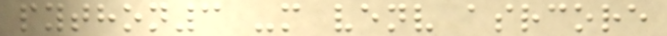python3 -m venv asrcore
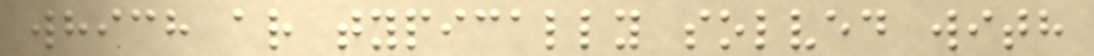which ar typically solved with
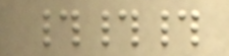###
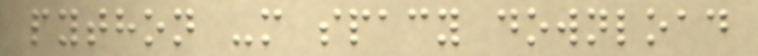python -m spacy download
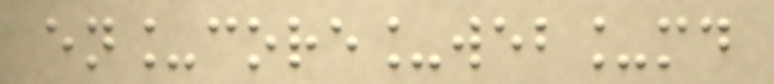en_core_web_md
